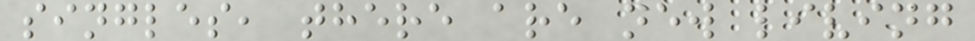singles, there are new living
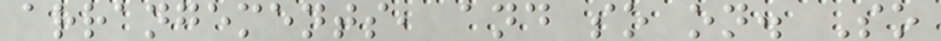arrangements, and so on. So
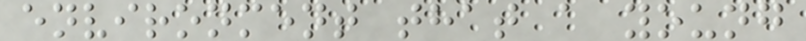environment that a young
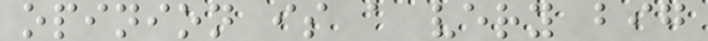opinion is a very big
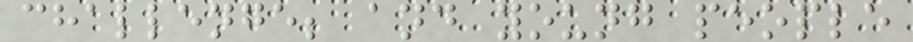challenge; and young people
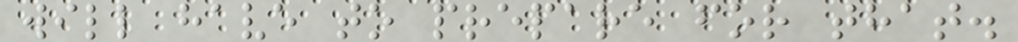will have to prepare for that.
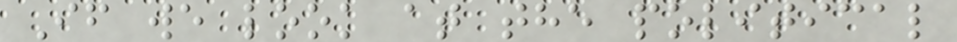If we look at the political
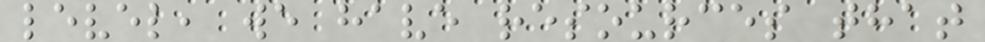level, we have resources that
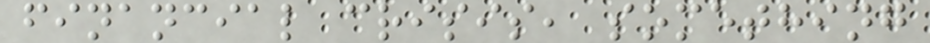financial crisis, something
